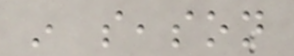in season
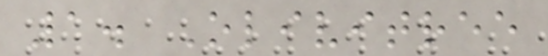1. Olivitree
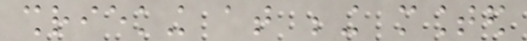shrieking at being mounted
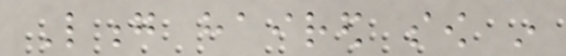Long haired sow in
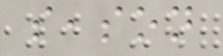season
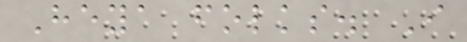Heya folks. I
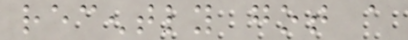recently got a
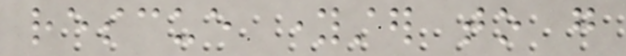rescue youngster to go
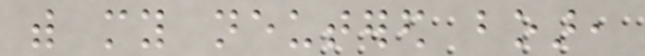with my neutered boar,
